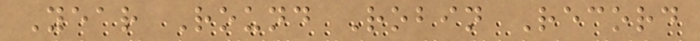Year Round Robin Record
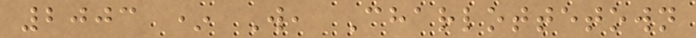2003 * W, Charlottetown
